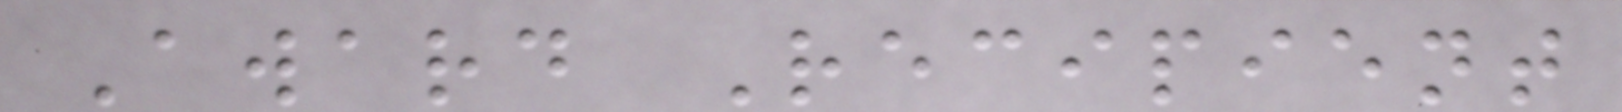Award Recipient
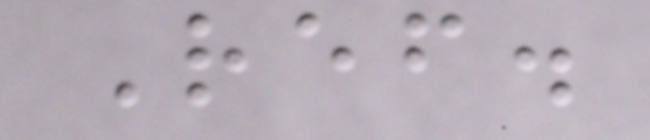Ref.
